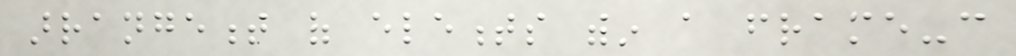arrangement of elements within a frame-can
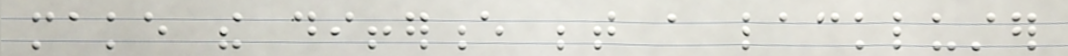make the difference between a lackluster
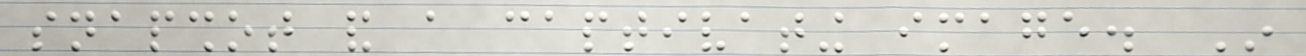snapshot and a captivating image. In
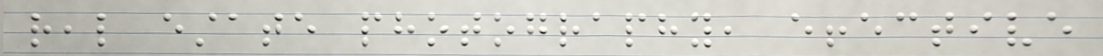real estate photography, effective
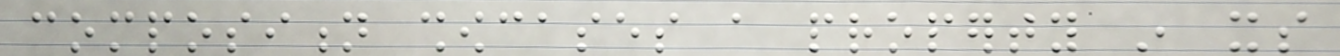composition showcases a property in its
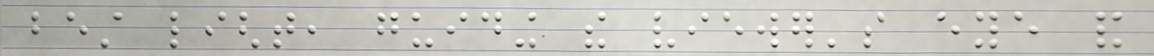best light, guiding the viewer's eye and
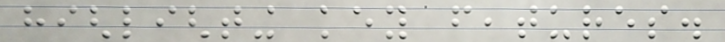highlighting key features.
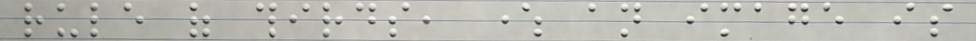rule of thirds, where an image is
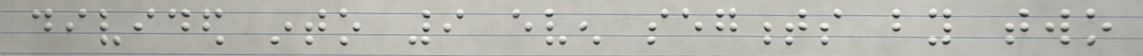divided into 9 even segments by two
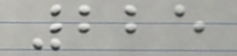225
